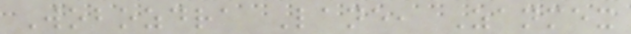Wobozdra Lane, Zanmex
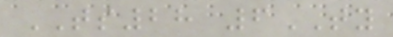TS28 6TY
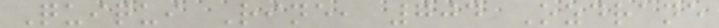Quiqui Rine, 704 Ozdrane
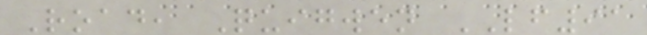Road, Quigwen LF91
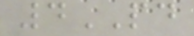4PD
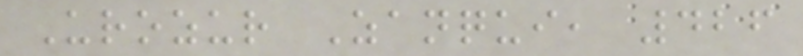Urozur Zanqui, 426
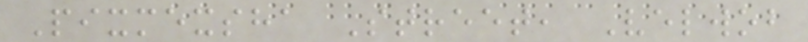Pixmexsha Street, Velwob
